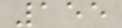155
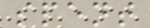spent
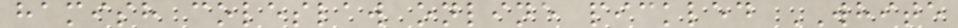hamish coleslaw online pickled WHITE
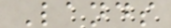Lands
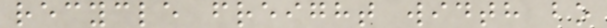recycle freight width bo
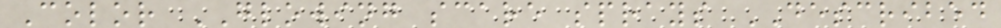Color GLOWING scare sprays DESCRIBED
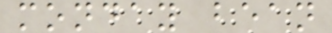monday bean
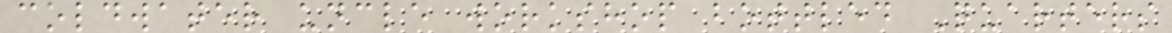coldwater uncle workshop bottled Quarters
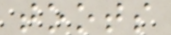toots
